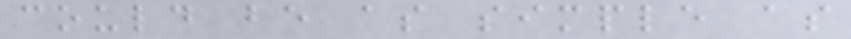could be as simple as
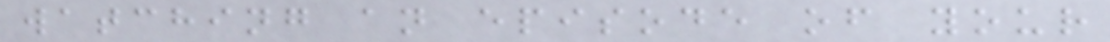watching an episode of your
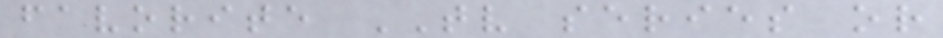favorite TV series or
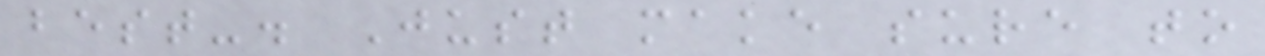best-. Just make sure to
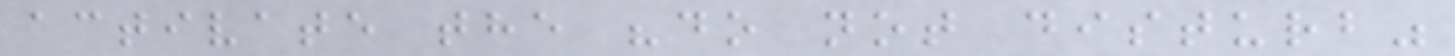activate the "do not disturb"
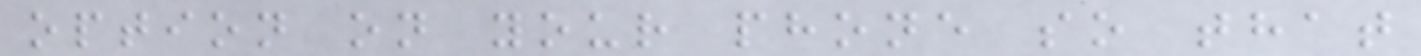option on your phone so that
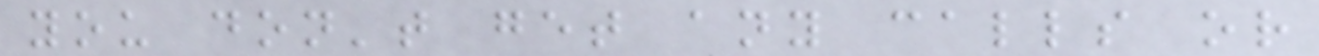you don't get any calls or
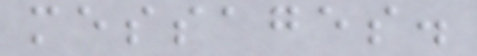messages.
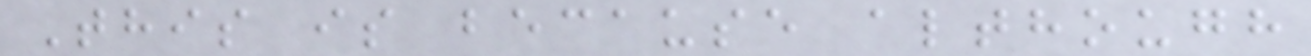This is because although
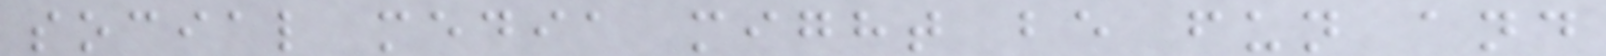social media might be fun and
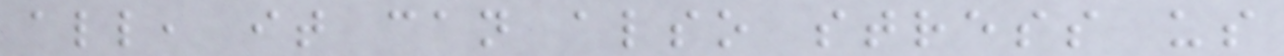all, it can also stress us
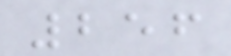256
